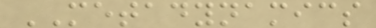METADYNAMICS
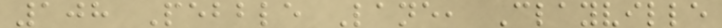108 Pebble Lane, Clayville
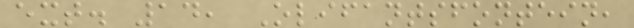ext. 14, Olifantsfontein,
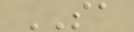SA
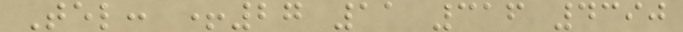Tel: +27 11 316 4390
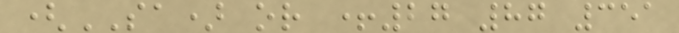(SA) or +27 87 351
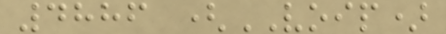4886 (VOIP)
